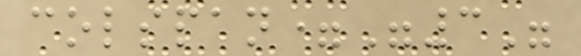colspan="3"
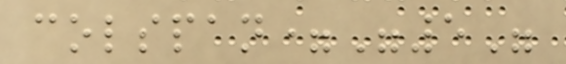colspan="5"
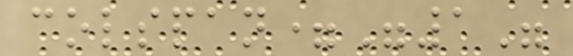colspan="1"
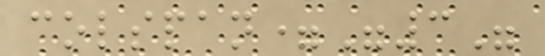colspan="3"
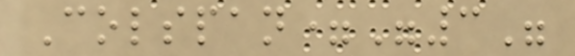Colspan="3"
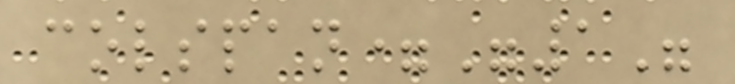colspan="1"
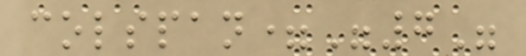colspan="7"
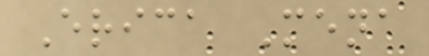Erica Mena
